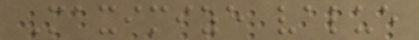Maximize value
